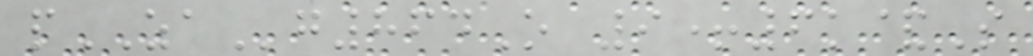pZAg864O 9+6k&S
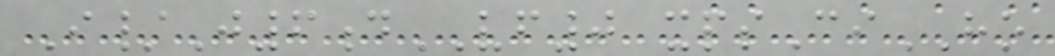I/J6dVF0 xpsCiHO
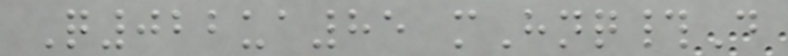Q022ua85 mHnq#D
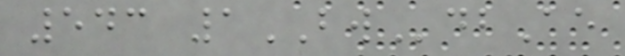543 1BWdbAe
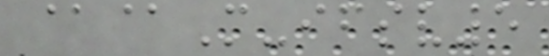@@M-ifsv5
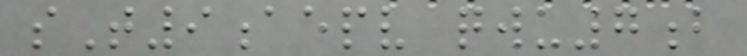sT9aepv qwu7b
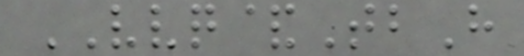VVQ&TbH
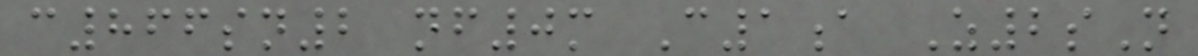c866sn2 nf0m C1a Z2sN
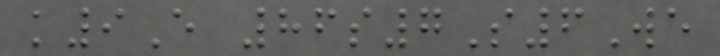k9E 86s7S6We
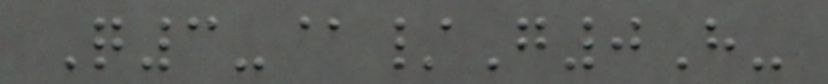Q3-@/G0H-
